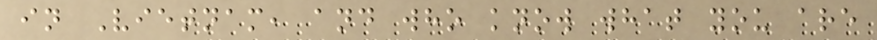in Vietnam, and who know what you are
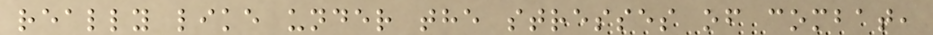really like under the stresses of combat,
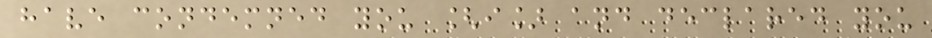have condemned you [i] and declared you
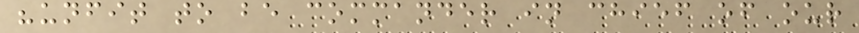"unfit to be commander in chief of our
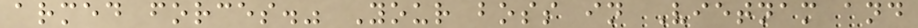armed forces." Your boss in Vietnam and
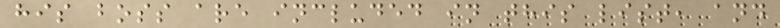his boss are included in this list, and
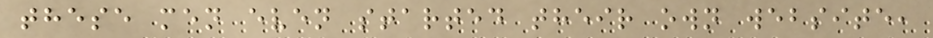these men even started their own website,
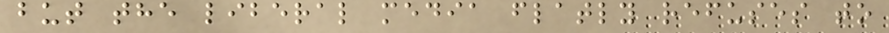but the liberal media flatly refuses to
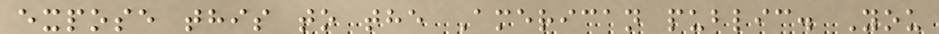expose this to the American public. You
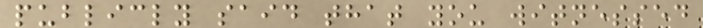publicly said that you witnessed
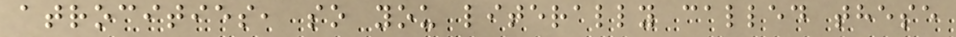atrocities, so you literally called these
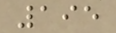195
